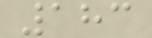183
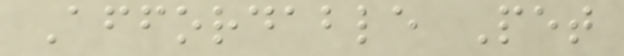Affordable Pet
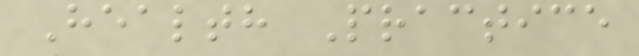Health Practice
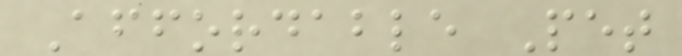Affordable Pet
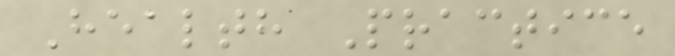Health Practice
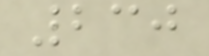230
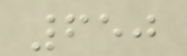650
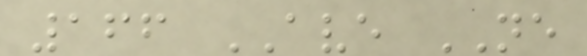166 AVE NE
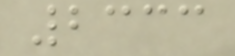2333
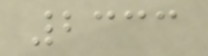2333
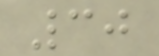30
